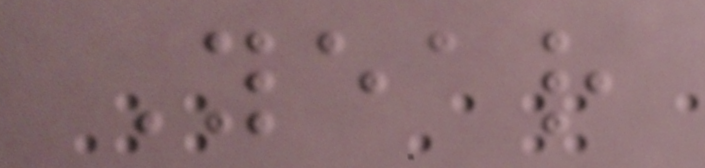Year
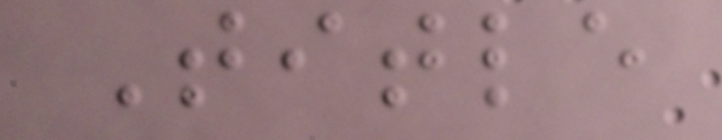Title
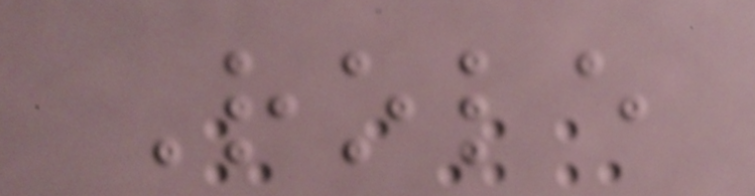Role
